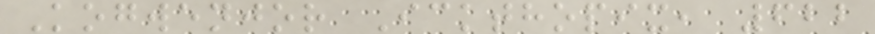Kogwenjor Ickthopix, 622
